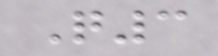Q3
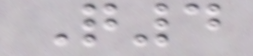Q4
